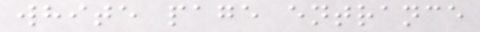white page entrance
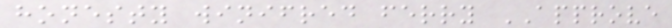honesty winifred ferry APPROVE
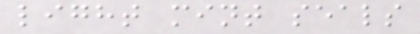light mint seals
